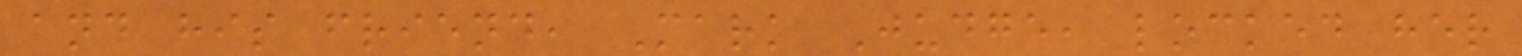and his friend, Mark Judge, locked her
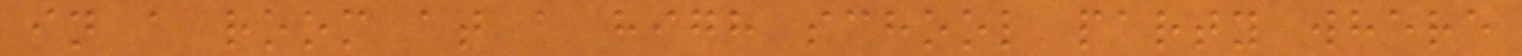in a room at a high school party where
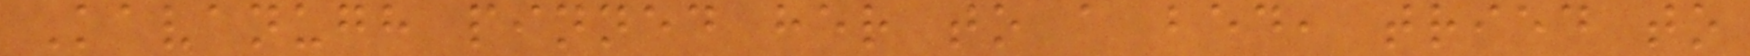Kavanugh pinned her to a bed, tried to
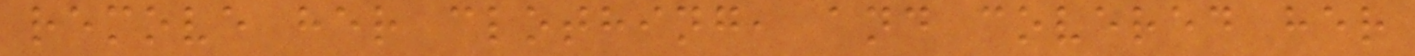remove her clothing, and covered her
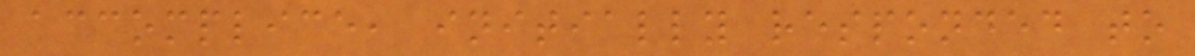accomplice, initially responded to
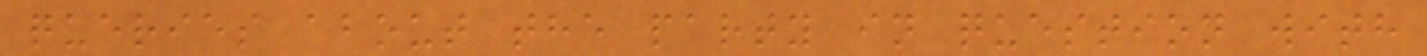queries about the party in question with
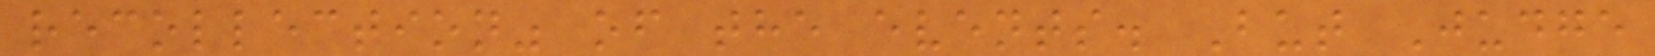recollection" of the events. But Judge
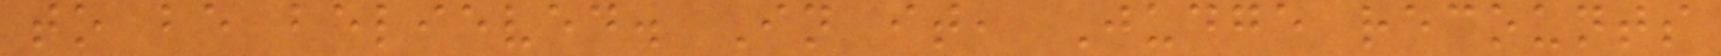to be believed. In it, Judge recounts
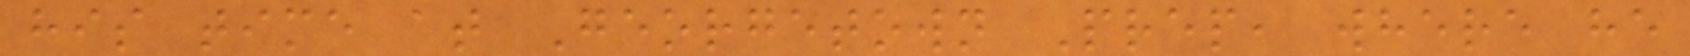his time at Georgetown Prep, where he
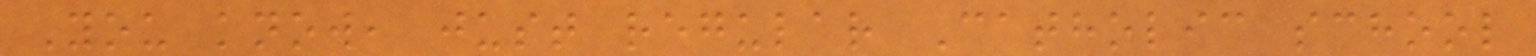You know, just regular Catholic school
